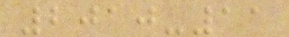2010-11
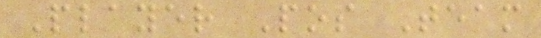Player Pos Team
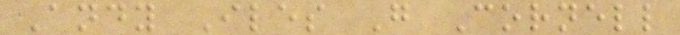Andy Iles G Cornell
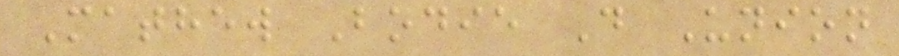Mathew Bodie D Union
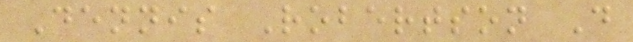Dennis Robertson D
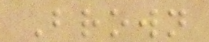Brown
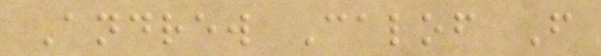Andrew Calof F
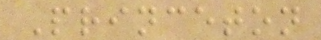Princeton
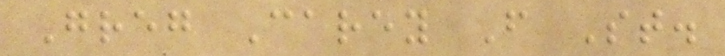Greg Carey F St.
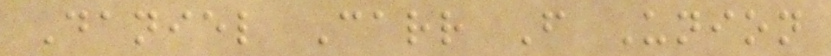Daniel Carr F Union
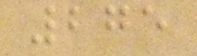275
